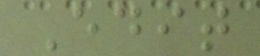Edit
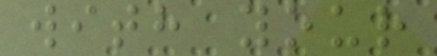with your
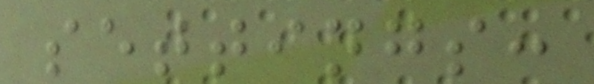settings:
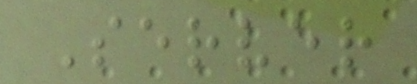Server
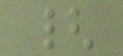{
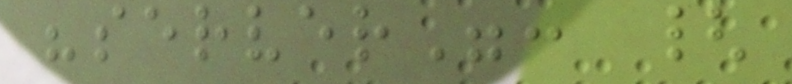"server": {
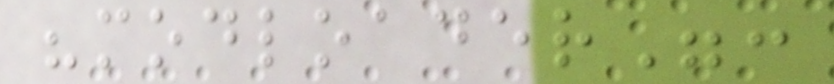"modloader":
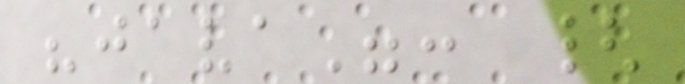"java": {
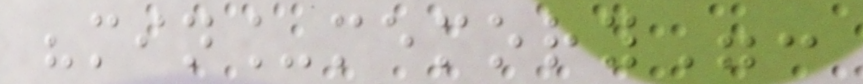"min_memory":
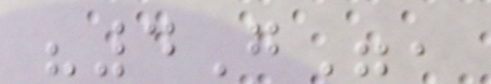"4G",
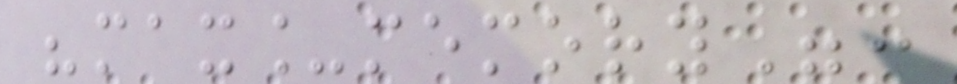"max_memory":
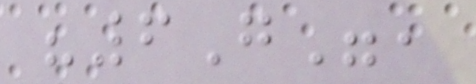"6G",
